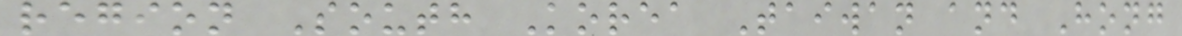region South Korea Taiwan and Hong
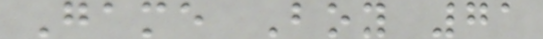Game Boy 71
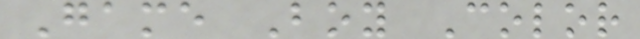Game Boy Color
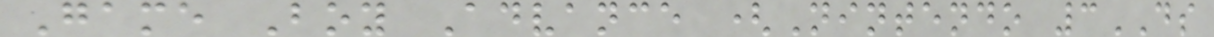Game Boy Advance (Nintendo 3DS
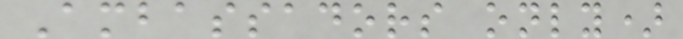Ambassadors only)
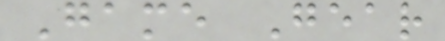Game Gear
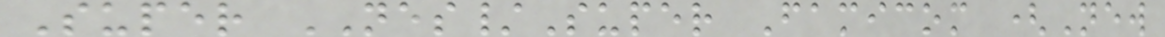Super NES/Super Famicom (New
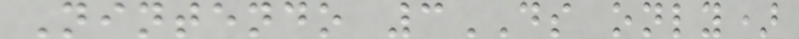Nintendo 3DS only)
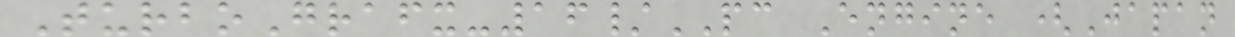TurboGrafx-16/PC Engine (Japan
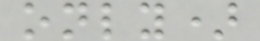only)
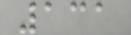131
